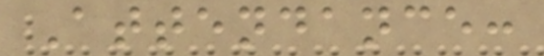Attendance:
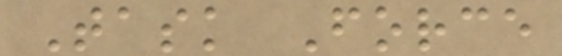Task Force
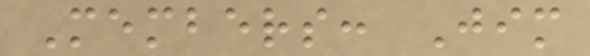Members: Jim
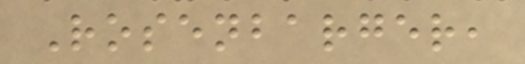Rosenbarger,
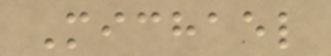Michael
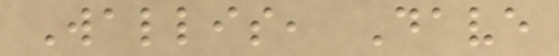Wallis, Dave
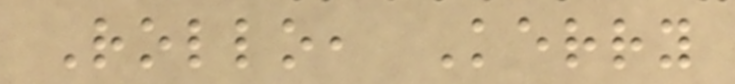Rollo, Kerry
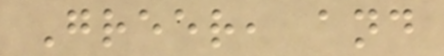Greer, and
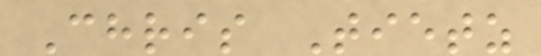Chris Tietz
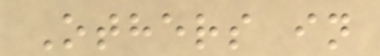Others in
